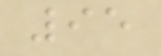95
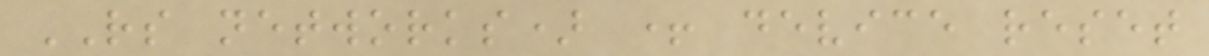RS networks) + device reset
